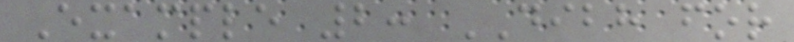Example 2: DIBH for
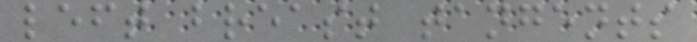left breast tangents
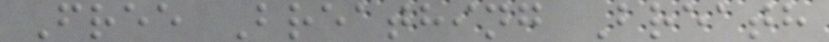Free Breathing Breath
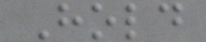Hold
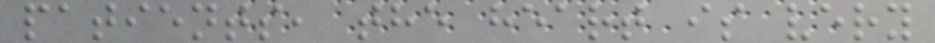patients, the heart is very
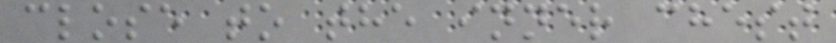close to the inner chest
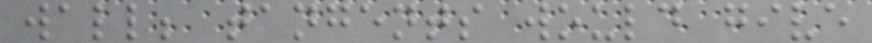wall; tangents would give
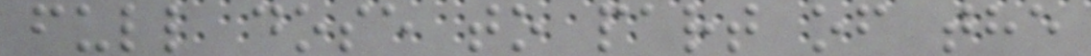full dose to part of the
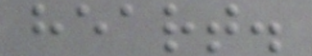heart.
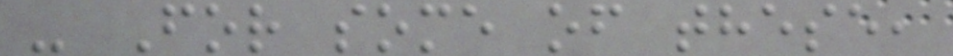- For some of these,
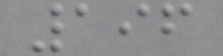196
